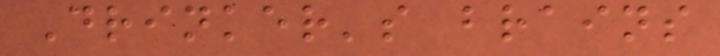Drinker's brains
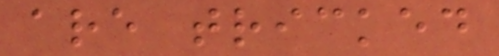are tricked
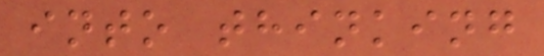into thinking
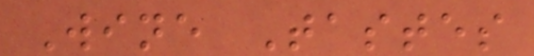Wine Tastes
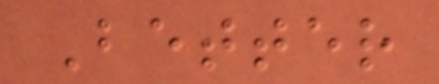Better
